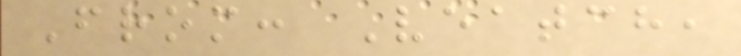From: Veatch,
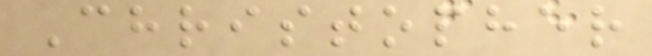Christopher
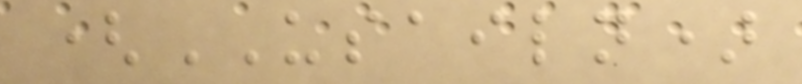(USAILN)
